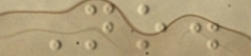No.
